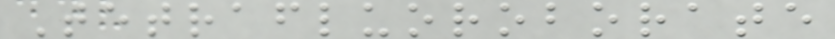Tetrafluoroborate
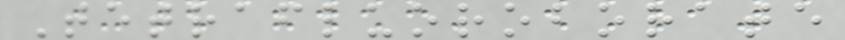Tetrafluoroborate
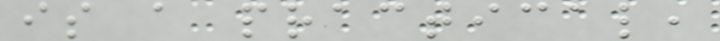is a practical,
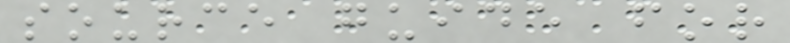source guide for
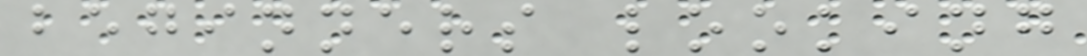beginners looking
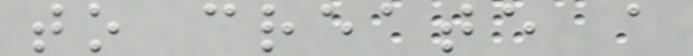to create a
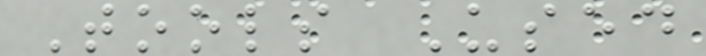Tools Used
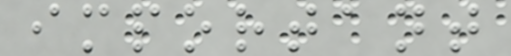important
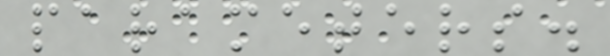parameters.
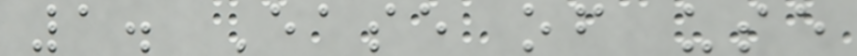1. Ease of use
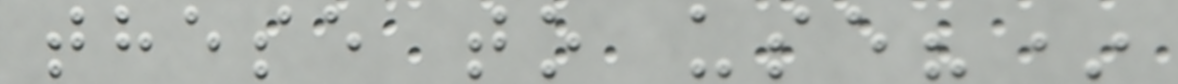these to use?*
